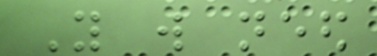You will need
